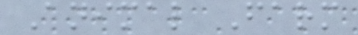Animal Farm
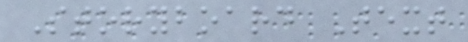Storyboard Text
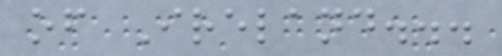of Ireland...
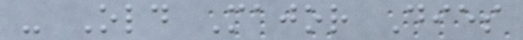- Old Major Dies
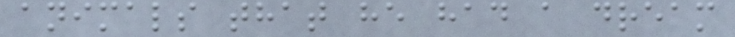animals that he had a dream
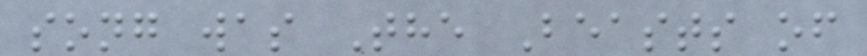song was The Beasts of
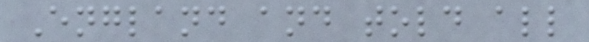England and told all
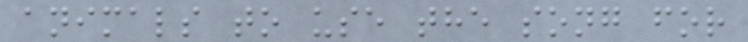animals to use the song for
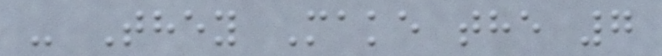- They Make the 7
